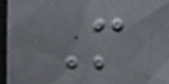More
